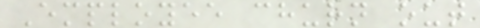Employee churn out
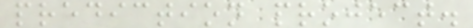prediction project.
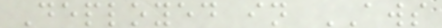Deployed in AWS
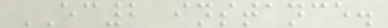EC2 instance.
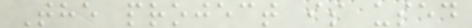The project is used
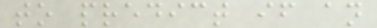to predict if an
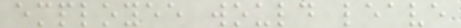employee would leave
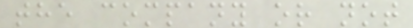the company or not
